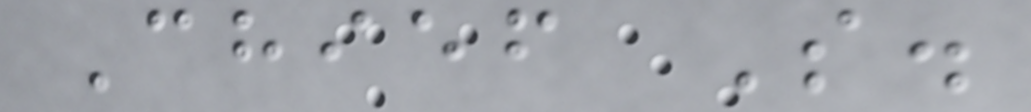Chief S.
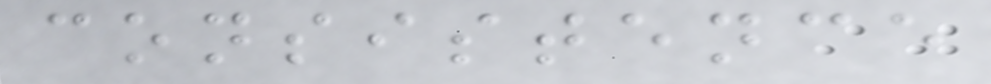consistence
